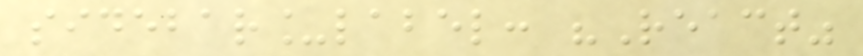sidebar_label: "React"
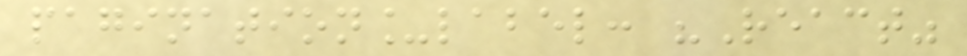pagination_label: "React"
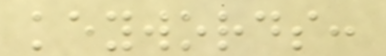keywords:
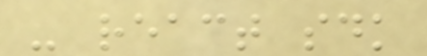- react sdk
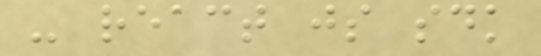- react js sdk
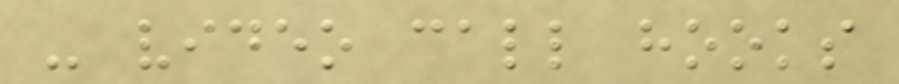- video call hooks
